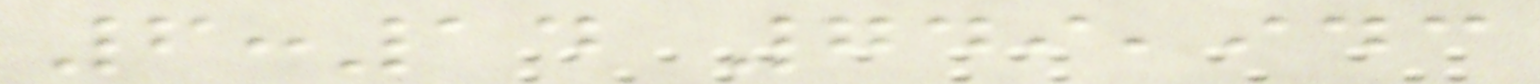6:14 749,943
